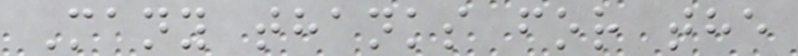Many thanks for the
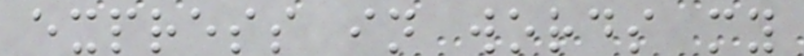express in words my
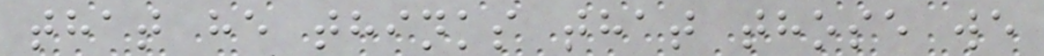that he thinks that those we
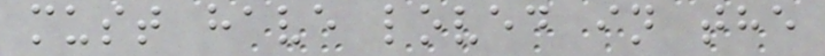must have loved in the
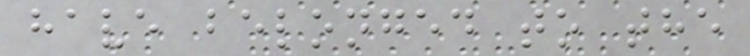have belonged to the
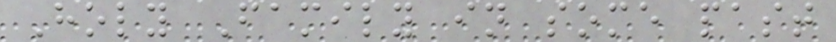Holy Family in some past
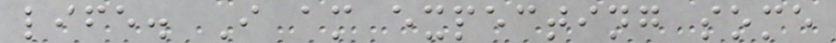life. I am expecting some
